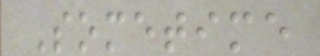Sometime
